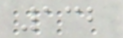132
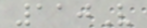110V
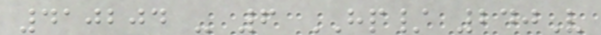410204 - 6 HP/ 240V
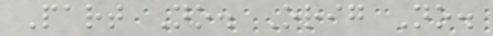Part No. Orig No.
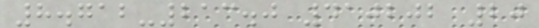8.712-213.0 410202 20
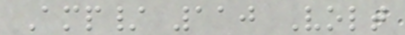Amp/ 110 Volt
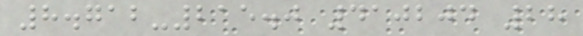8.712-215.0 410204 28
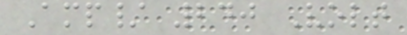Amp/ 240 Volt
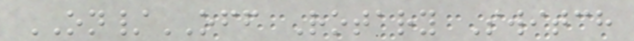ON/OFF Rotary Switch
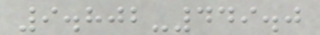9.802-449.0
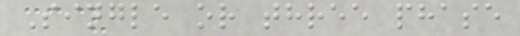Single or three phase
